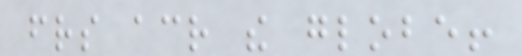friends across the globe!
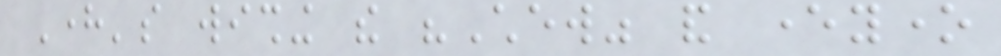Here's wishing the "Chew" and everyone
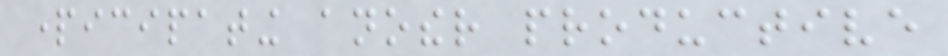participating another productive
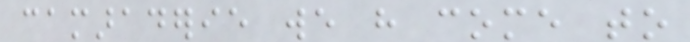camaraderie we have come to
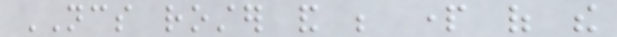NCS roster and be part of the
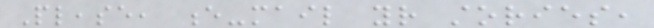Please, e-mail your stories,
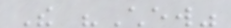The "Chew"
